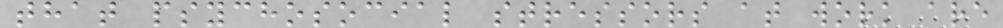that psychosocial stressors at work are
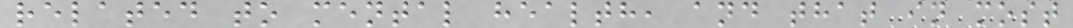related to mental health, and that in most
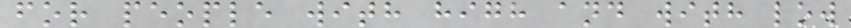for people with high and with low
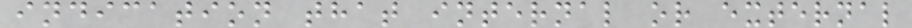indication that internal or external
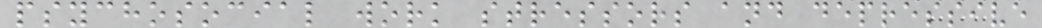psychosocial work stressors and depressive
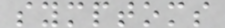symptoms
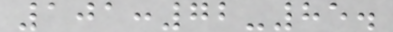101:72-85.
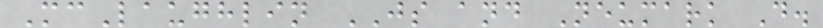McLaughlin JS and Neumark D.
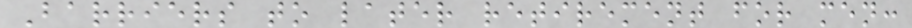Barriers to later retirement for men:
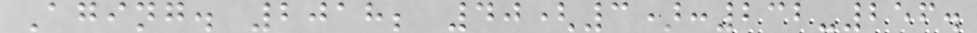Aging. 2018; 40(3):232-256.
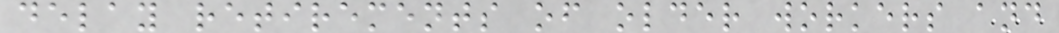delay retirements of older workers and
